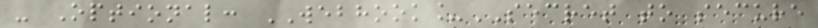- Optional: WEBHOOK_SECRET to secure
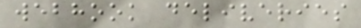webhook deliveries
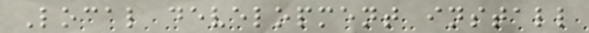Local development install
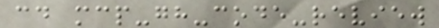cd mcp-gh-code-review
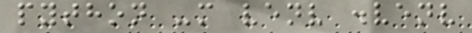python -m venv .venv
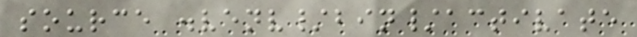source .venv/bin/activate
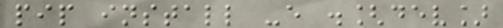pip install -e .[dev]
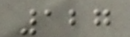127
